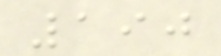190
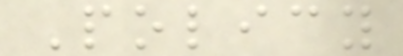Policy
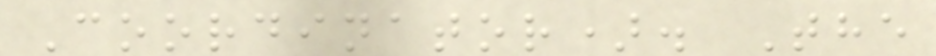Coordinator). The
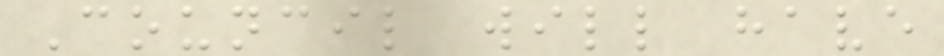Council will have
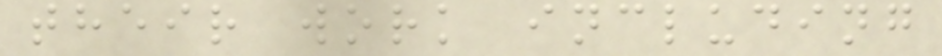their work including
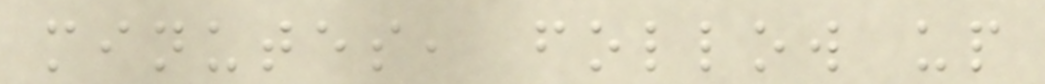minutes, follow up
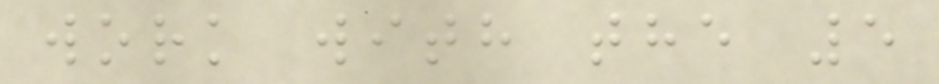work with the 5
